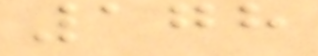178
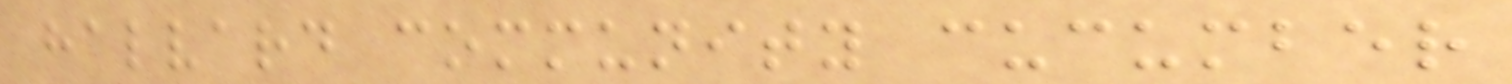halvard community cucumber
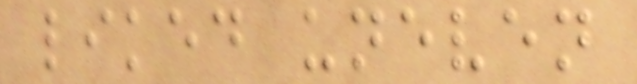liked uneven
